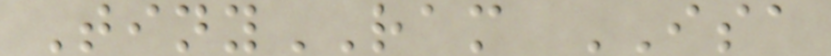TinyRAM ISA
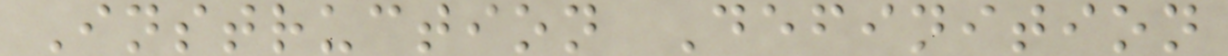Instruction Definition
